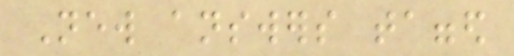New answers tagged
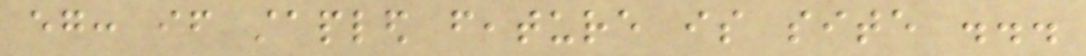eg: if stapled feature is site ...
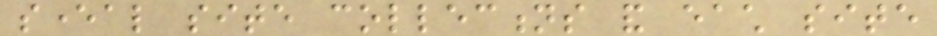several site collections and each site
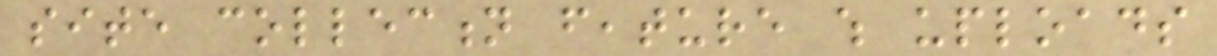site collection feature which uploads
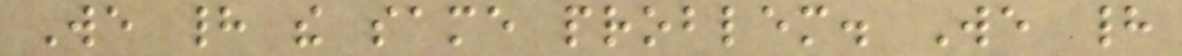We had the same problem. We had
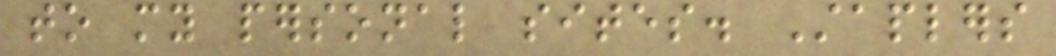to my personal sites. Staplers
